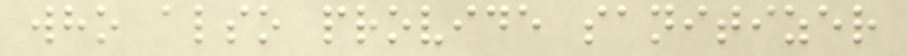who also provide sanitizer
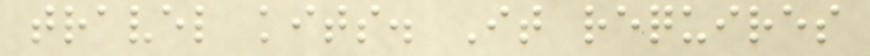travel kits. It requires
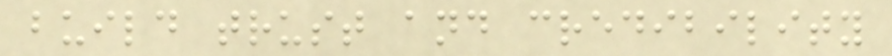build trust and credibility
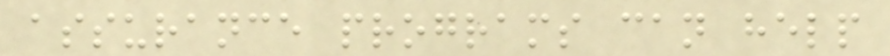assurance programs can help
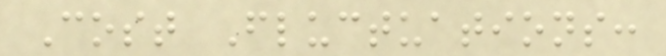Cost Fluctuations:
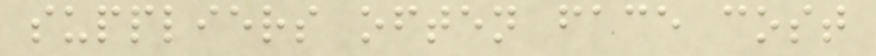suppliers often face cost
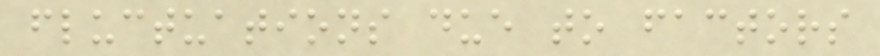fluctuations due to factors
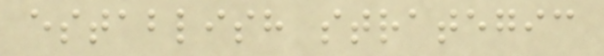establish strategic
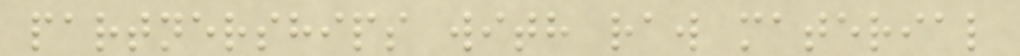partnerships with raw material
